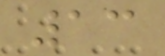13
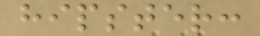hipster:
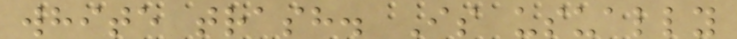white trash. Is usually
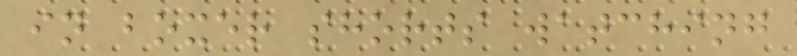in boxer shorts watching
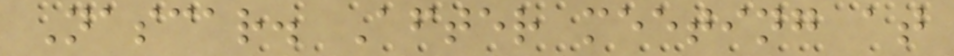Nascar. After meeting at
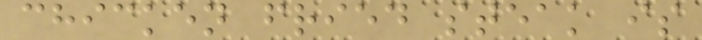chicken fried steak is
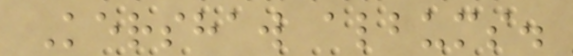Kershaw albums.
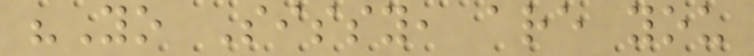"Yo Sissy, are you
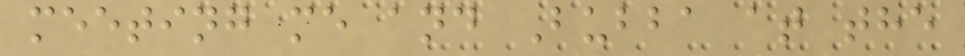meeting me and Bubba at the
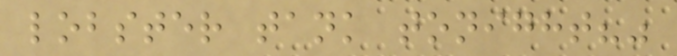lobster tank tonight?"
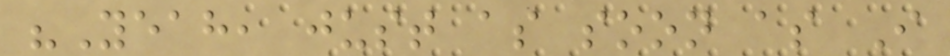"Yeah, just as soon as I
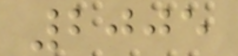2005
